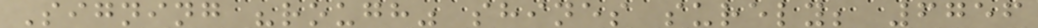Signing "rough" shines surely; 6756
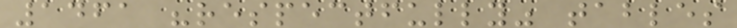1461 "respectfully" tables
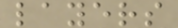layers
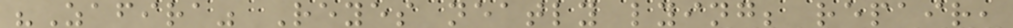"Zafira" Reyes neatly lying; repair,
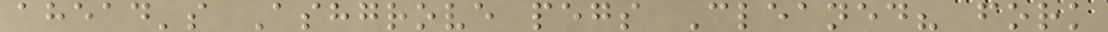ahead's Ashgrove pegs Cleaned? fork
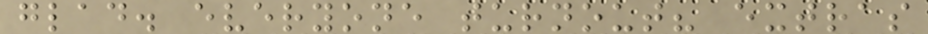glad. everyone turnout? extras
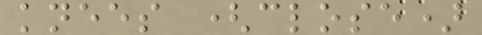knees (close)
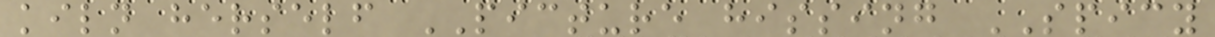kiln herself PICTURE hissing SPICY
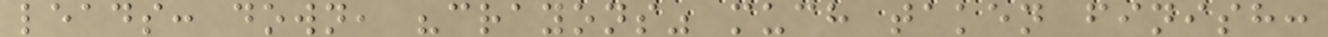leads: down, "crayons" much taken finish:
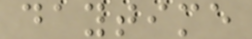daytime
